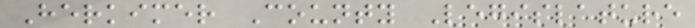Herkimer County Legislature
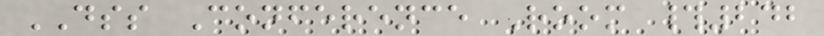DSS Conference Room #242
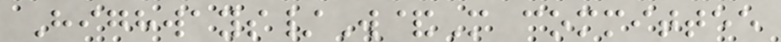Highways/W&M committee
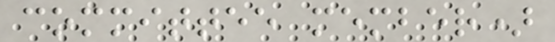committee member)
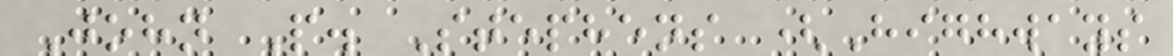John P. Stephens (Highways
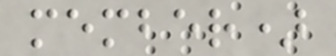member)
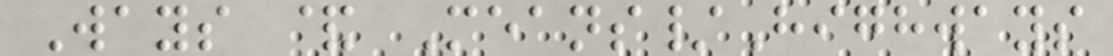Ways & Means/Highways
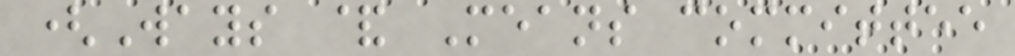(Ways & Means committee
